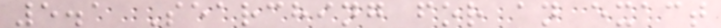5.1 Searching for an exact
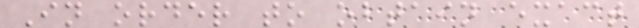In order to obtain exact
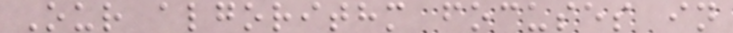Our algorithm focuses in
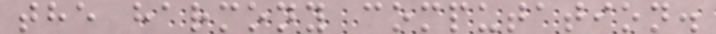the harmony computation.
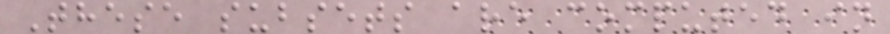These subsets are computed in
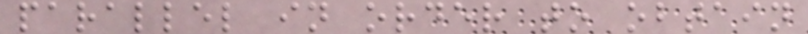parallel in order to obtain
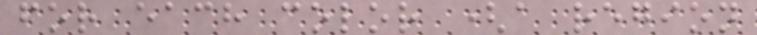for each color (a region
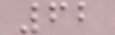62
